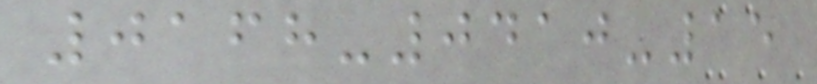0168-0410-15
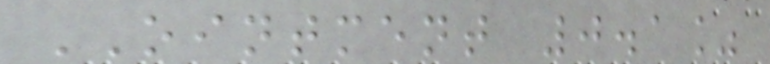OINTMENT 0.1%
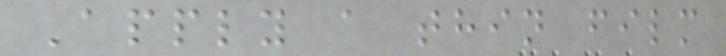Apply a thin film
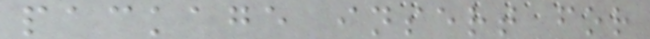package insert for
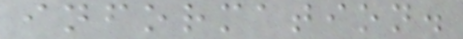information.
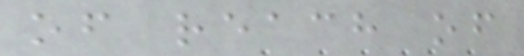of reach of
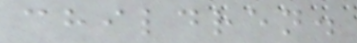children.
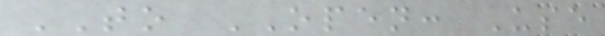TO OPEN: Use
